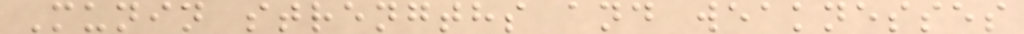Munin strengths and weaknesses
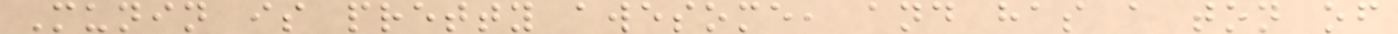Munin is pretty awesome, and has a ton of
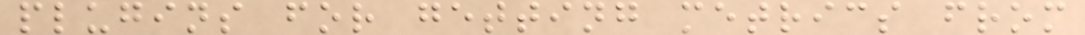plugins for getting metrics from
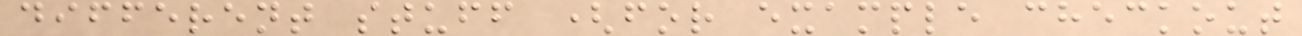different stuff (for example checkout
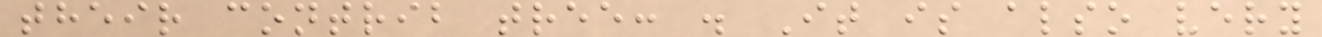their contrib tree: . It is also very
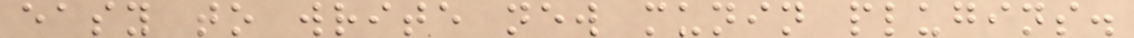easy to write new munin plugins.
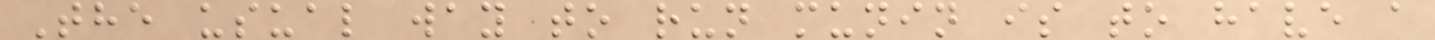The usual way to run munin is to have a
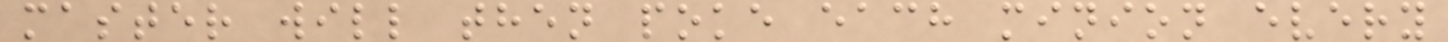master will then poke each minion every
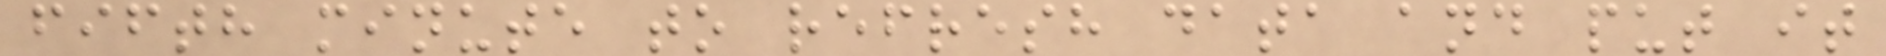fifth minute to refresh data and put it
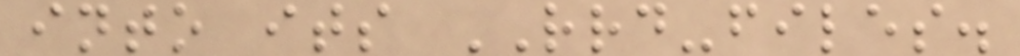into its RRD-files.
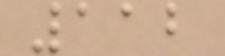112
